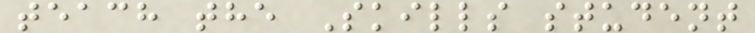teach the Skills student
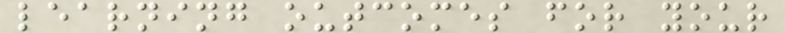learning outcomes for your
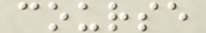course
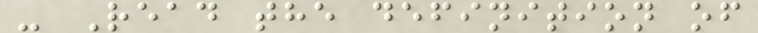- Read the definition of
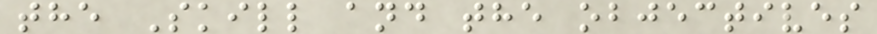the Skill and the objectives
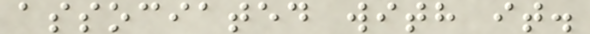associated with it.
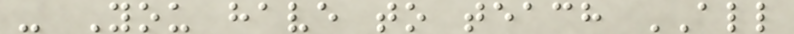- You have to teach ALL
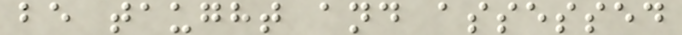be taught and assessed
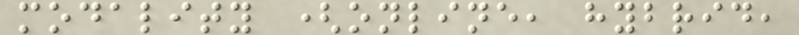modality (online, hybrid,
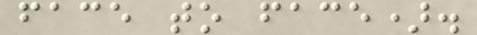face to face).
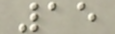15
